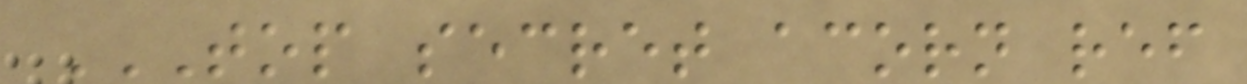TOP SECRET ACORN REF
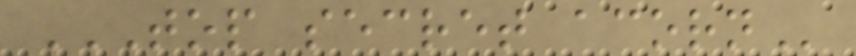TOP SECRET ACORN
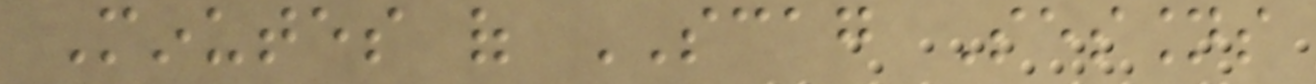Minutes of SCAG Sessions
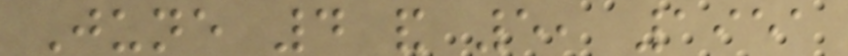June 4 and 5, 1951
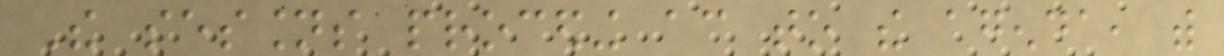The sessions proceding according to the agenda, with
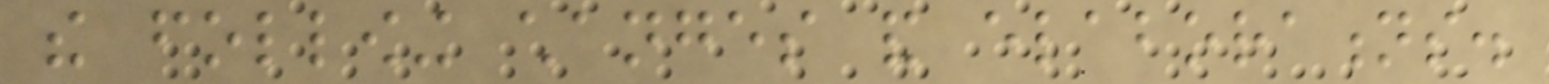the following changes and elaborations.
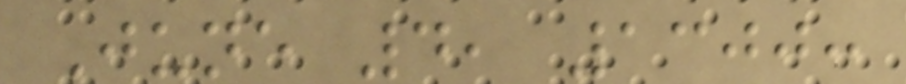June 4, 1300:
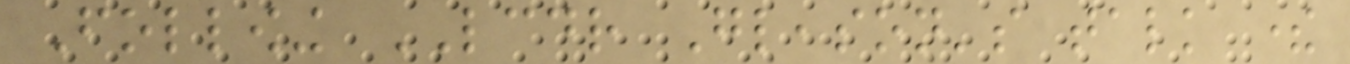Following LCDR Gleason's talk there
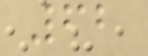62
